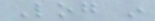Log in
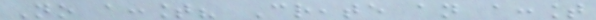No account? Create an account
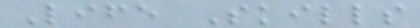Life Skills
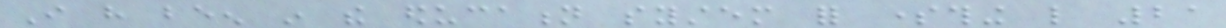I have been in the education system for something like 21
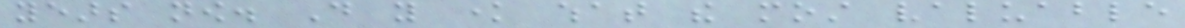years now. Do you know what the most valuable
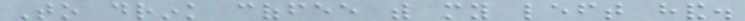To drink coffee with my left hand.
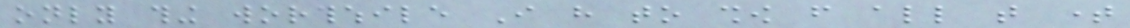only thing worthwhile I have to show from all that time
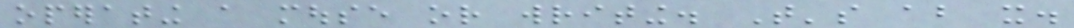operating a mouse or writing. That's about it.
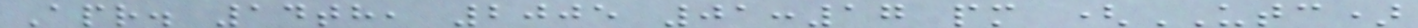Apr. 14th, 2005 01:17 pm (UTC)
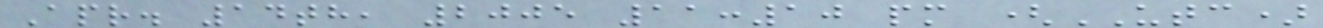Apr. 14th, 2005 11:10 pm (UTC)
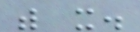with it.
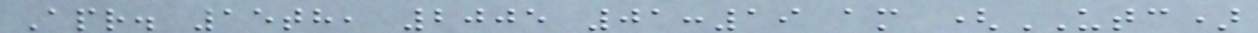Apr. 15th, 2005 01:19 am (UTC)
